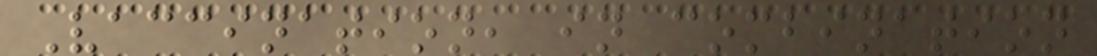Vaccination, in combination
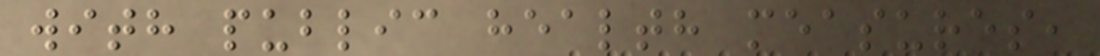with public health measures,
